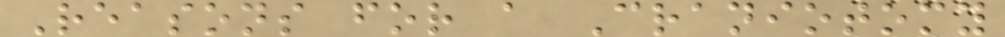Reasons for a Craniotomy
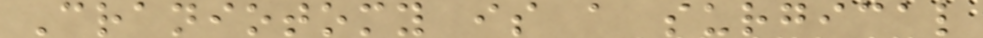Craniotomy is a surgical
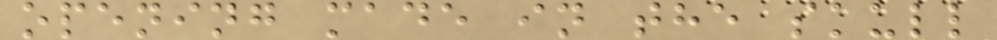opening made in the skull
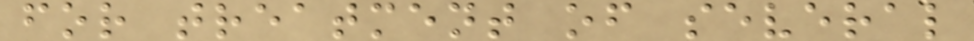for treatment of several
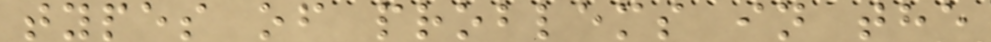types of problems in the
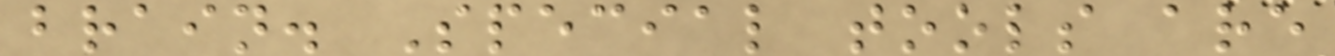brain. Special tools are
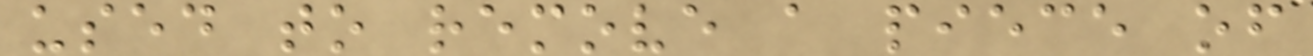used to remove a piece of
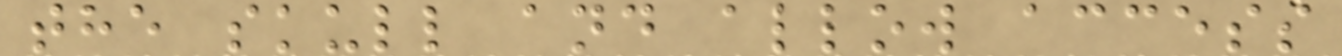the skull and allow access
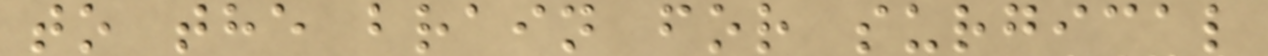to the brain for surgical
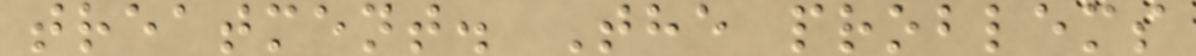treatment. The problems
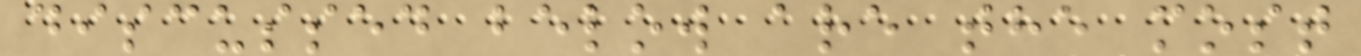discussed below are the most
